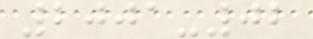2001-02
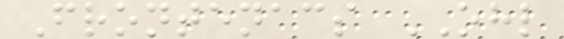Frontenacs OHL
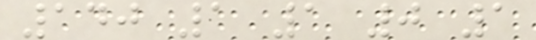140 1 1 0 1
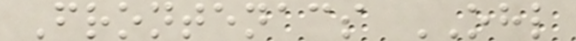Frontenacs OHL
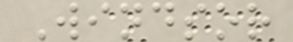Windsor
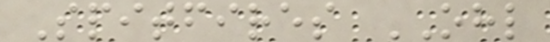Spitfires OHL
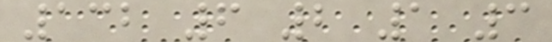132 6 2 1 3
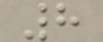8
